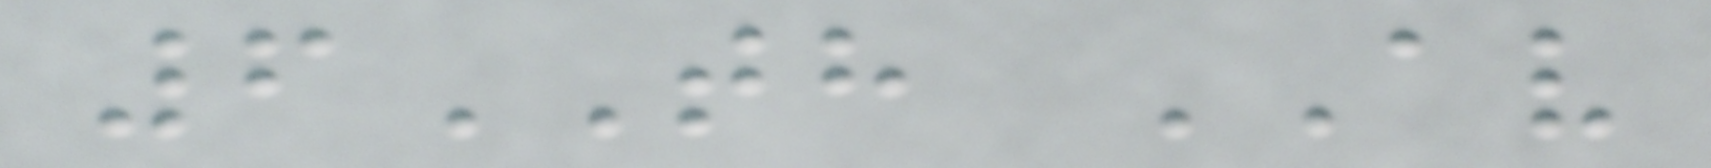6TH AV
